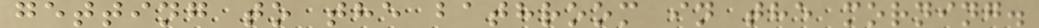getting to the bathroom in the morning.
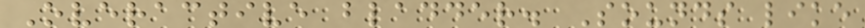Overactive bladder. Sounds like
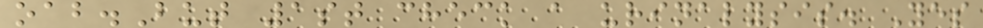oab.But 1st check a urinalysis. Yes
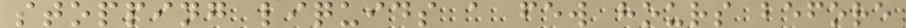stopping liquids a few hours before
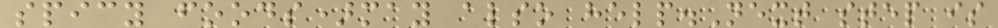spicy foods)may also help.Next step is
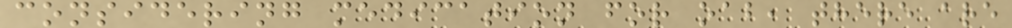considering medication for oab, there are
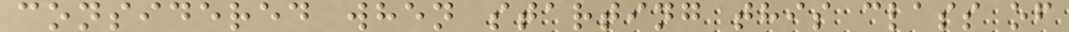considered when starting this class of
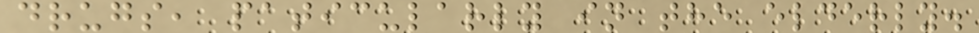drugs, paticularly in the elderly.
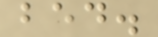bed.
